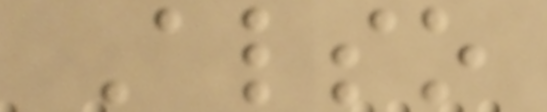Also
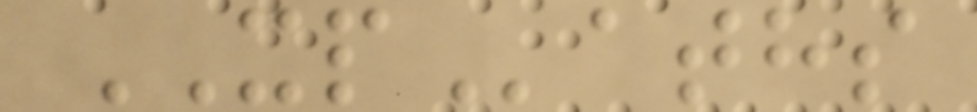XPaths
